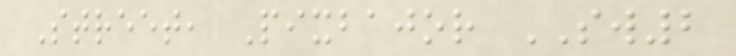Street, Pixbajor SW2
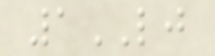1LJ
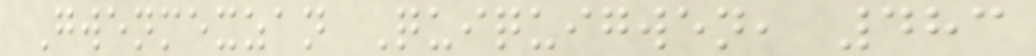Gwenmexzan Quiquigwen, 483
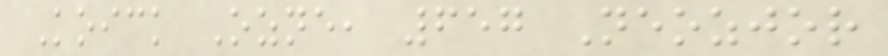Koick Ozne, 657 Neozjor
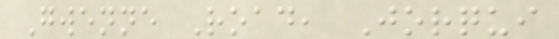Gwenne Road, Jorqui
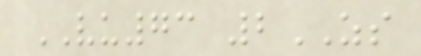VU73 2ZS
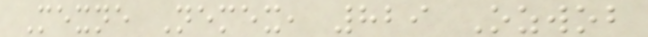Mexne Nemex, 829 Ozwob
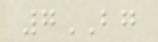7BG
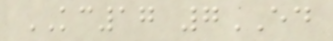KC17 7ED
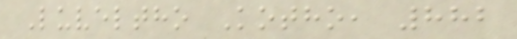Luveltho Kotho, 882
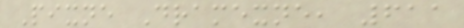Pixne Dramexne, 611
